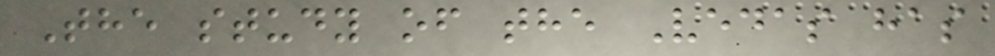The study of the Vedas has
